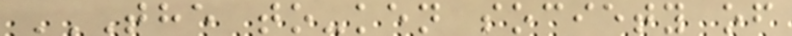THE TO-KEN SOCIETY OF
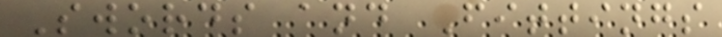Swords and Fittings
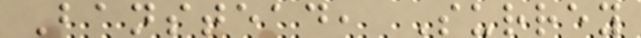Banstead, Surrey
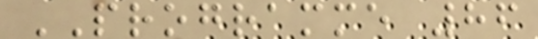PROGRAMME 86
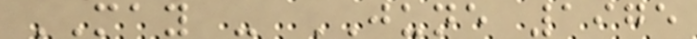MAY - JUNE 1975
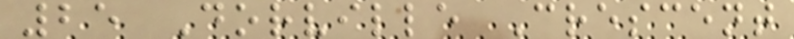25 Dorville Crescent
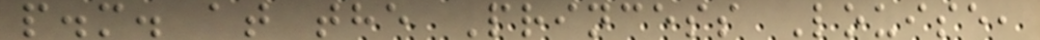p.m. at the Princess Louise,
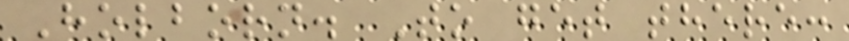Holborn. To get there:
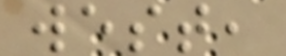west,
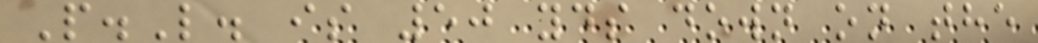P.L. is 50 yds down on the
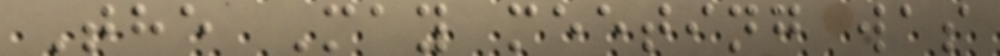The May meeting was
